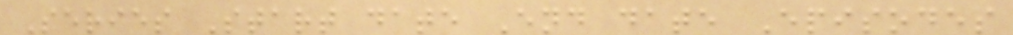Series Start date End date Episodes
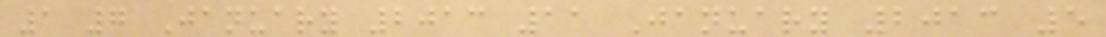1 7 January 2013 11 January 2013 5
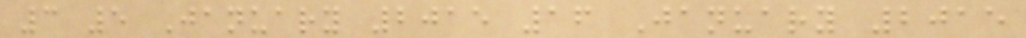3 5 January 2015 16 January 2015
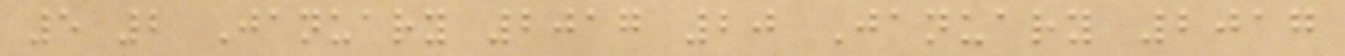5 2 January 2017 20 January 2017
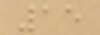15
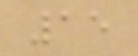15
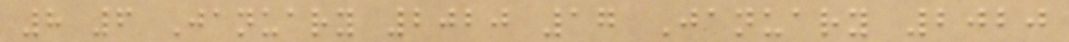8 6 January 2020 17 January 2020
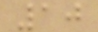10
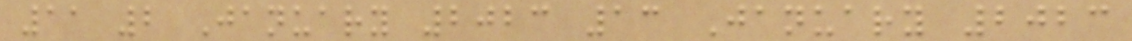11 2 January 2023 13 January 2023
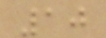10
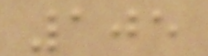105
